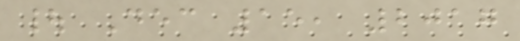| Dec 15, 2017
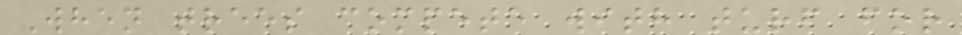When trees compete with turf for
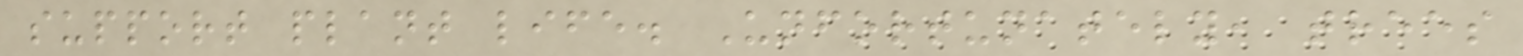support plant life. Unfortunately, trees
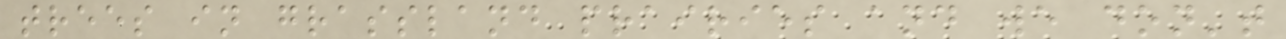trees in grassland prairies and we don't
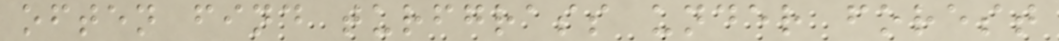often find turfgrass under forest
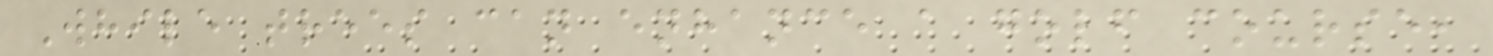While trees can enhance a golf course,
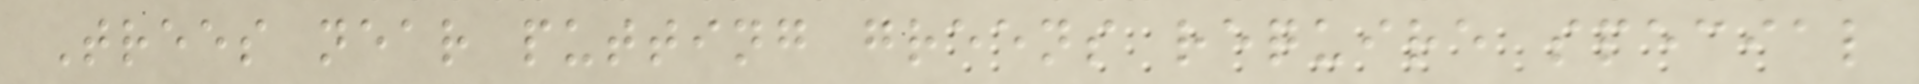Trees near putting greens require special
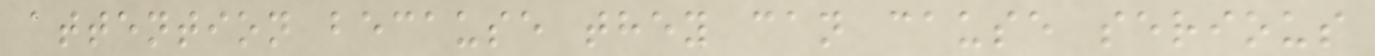attention because they can cause serious
